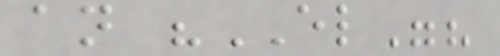an "EL"?
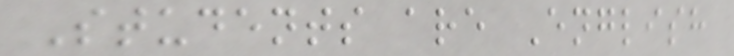Students are English
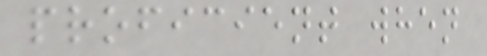proficient when
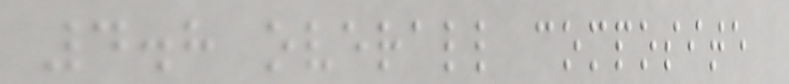4.8 overall composite
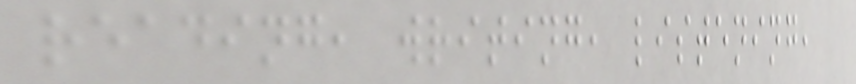reading, writing, listening,
